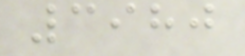3980
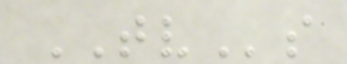TVs
